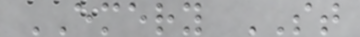EMERY ST
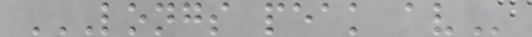LONGS PEAK AV
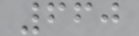660
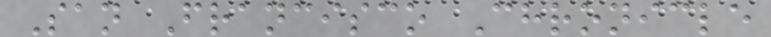San Francisco Chronicle
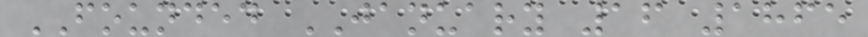FOUNDED JANUARY 16 1865
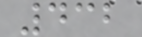432
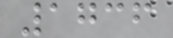1736
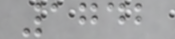1742
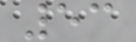53
